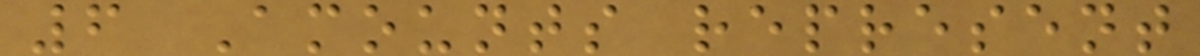6 Amounts represent
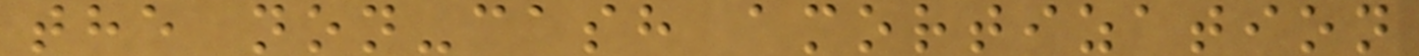the non-cash amortization
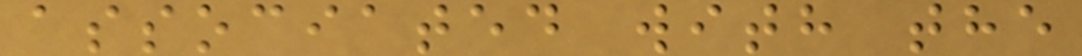associated with the
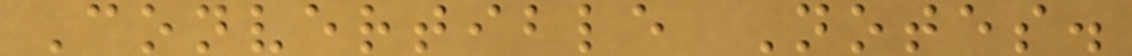Convertible Notes.
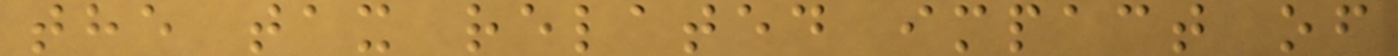the tax related impact of
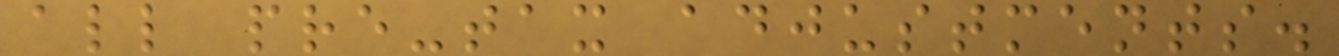all pre-tax adjustments.
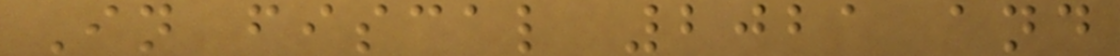In fiscal 2021 and
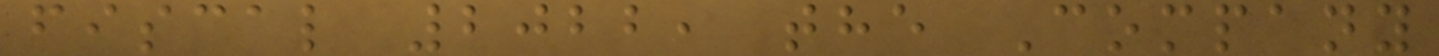fiscal 2022, the Company
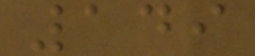149
